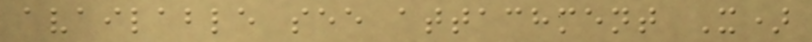available see attachment X)
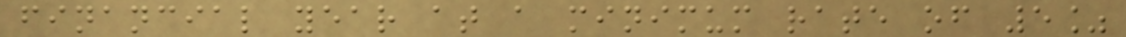financial year at a minimum rate of 5%
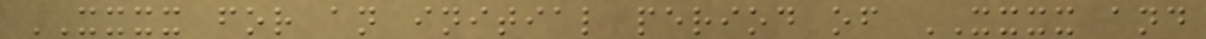XXXX for an initial period of XXXX and
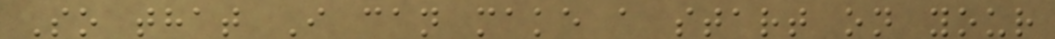So that I can make a start on your
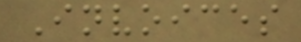Invoices
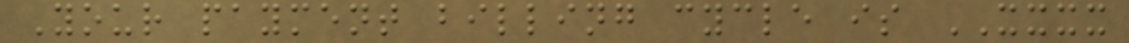Your payment billing cycle is XXXX
